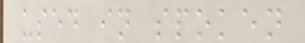used in spoken
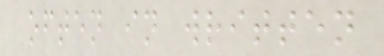often in written
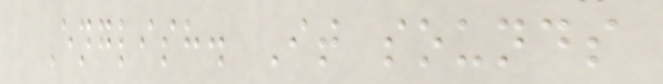English. It sounds
